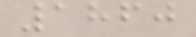1860
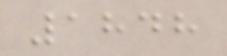1848
